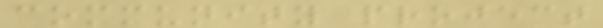community project
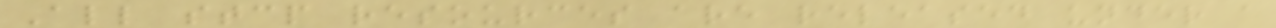All stcp resources are released under a
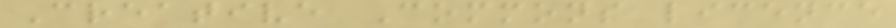Creative Commons licence
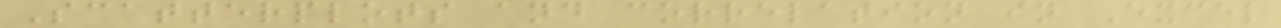Scatterplots and correlation in Excel
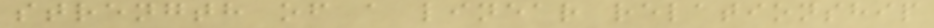strength of a linear relationship
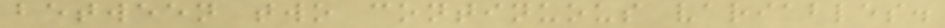between two continuous variables.
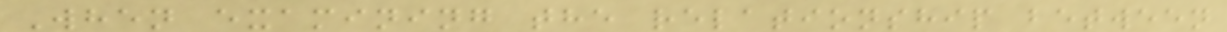When examining the relationship between
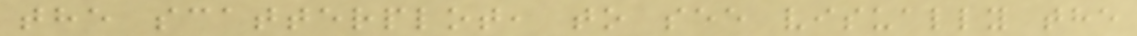the scatterplot, to see visually the
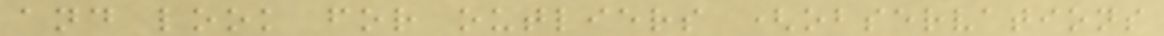and look for outliers (observations
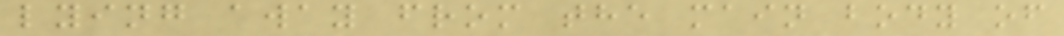lying away from the main body of
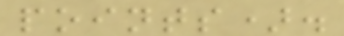points).
